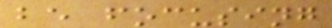be focusing
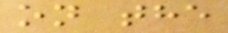on the
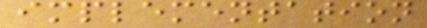implementation
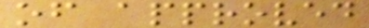of approved
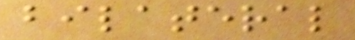bilateral
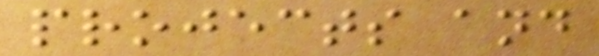projects and
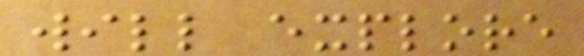will explore
